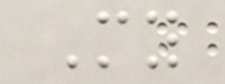My
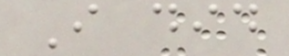I did
